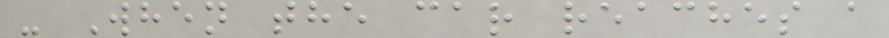- When the car reaches a
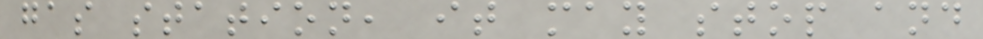gas station, it may stop and
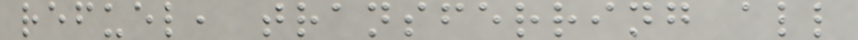refuel, transferring all
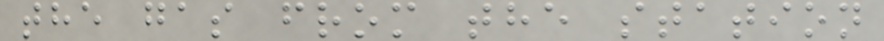the gas from the station
